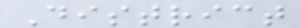District
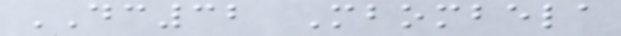DC32 Mbombela
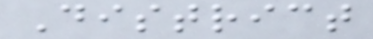District
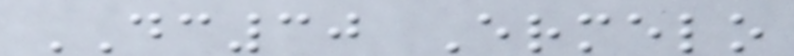DC30 Ermelo
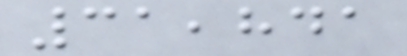31,841
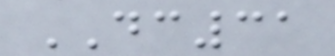DC31
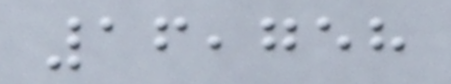16,758
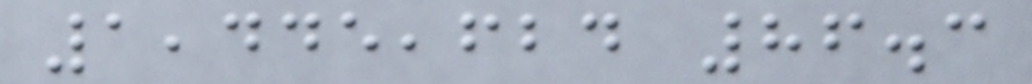1,445,624 86.3
